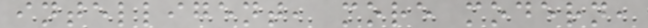intelligent, more modern,
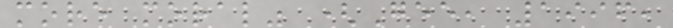more moral" (Gee, 1996,
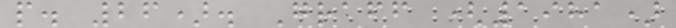p. 26). Graff (1981)
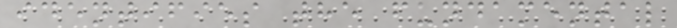identifies the fundamental
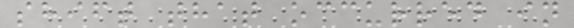shift that occurred in
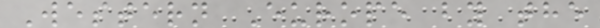Western Europe by the
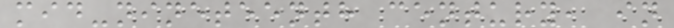mid-nineteenth century, in
